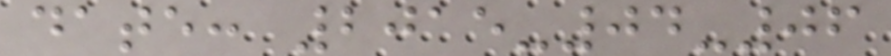date: 2015-04-06
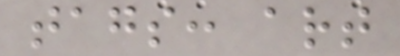tags: art
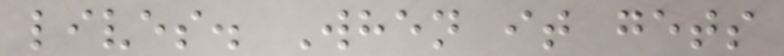lives. When it gets
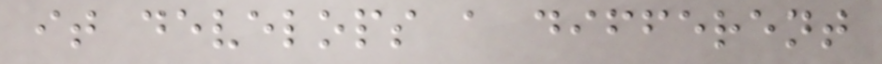it develops a different
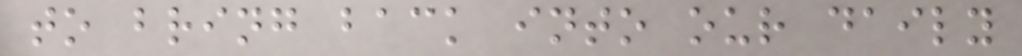to bring back into our daily
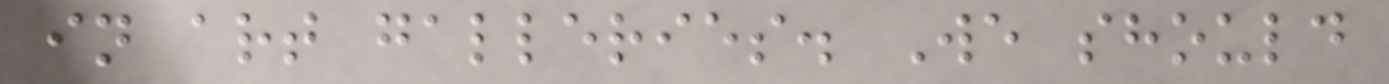in art galleries. We should
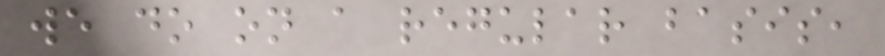we do on a regular basis,
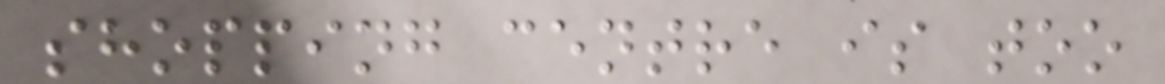shopping centre is too
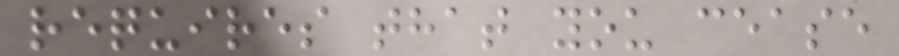requires that you cease
